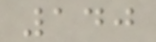140
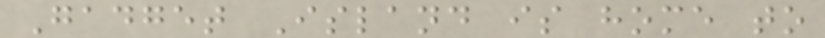Gadget Island is home to
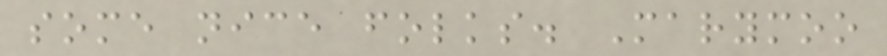some nice folks. Marymoo
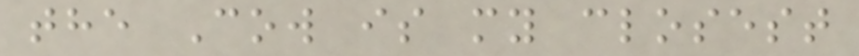the Cow is my closest
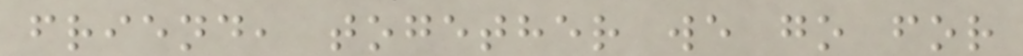friend, together we go for
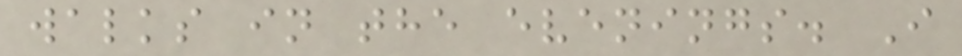walks in the evenings. I
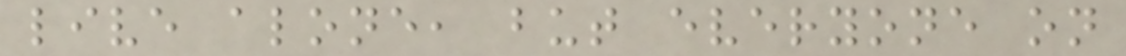live alone, but everyone on
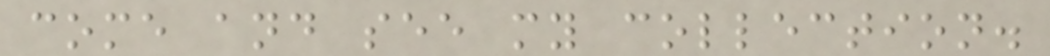come and see my collection.
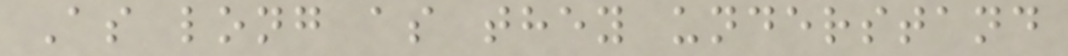As long as they understand
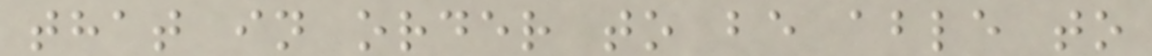that in order to be able to
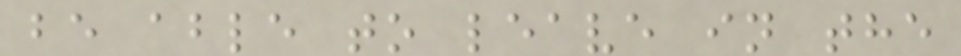be able to leave in the
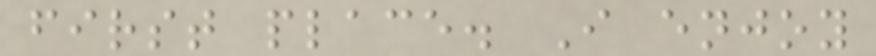first place. I enjoy
